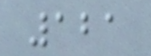121
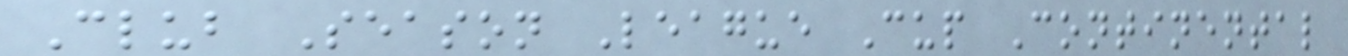Club Season League Cup Continental
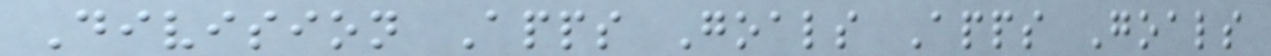Division Apps Goals Apps Goals
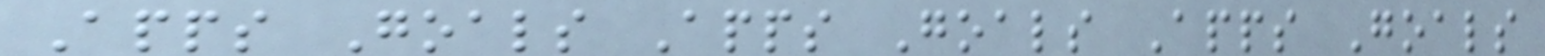Apps Goals Apps Goals Apps Goals
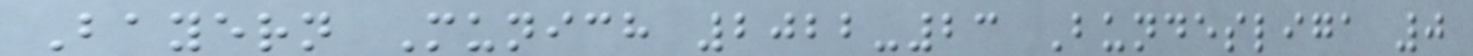Bayern Munich 2022-23 Bundesliga 0
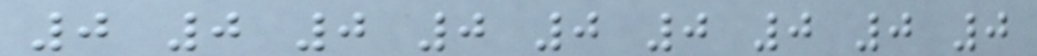0 0 0 0 0 0 0 0 0
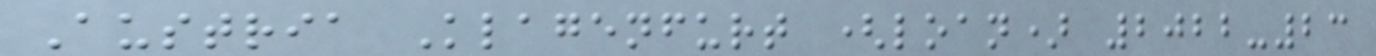Austria Klagenfurt (loan) 2022-23
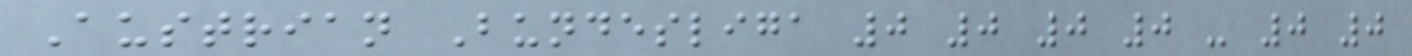Austrian Bundesliga 0 0 0 0 - 0 0
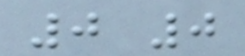0 0
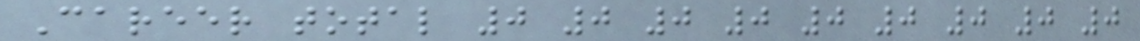Career total 0 0 0 0 0 0 0 0 0
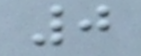0
